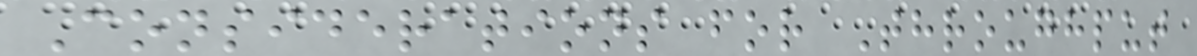Considerations for Throughput
